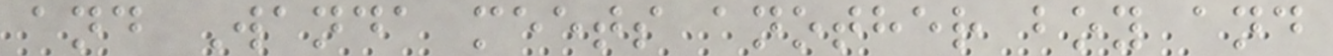and Wanda meets another boy and
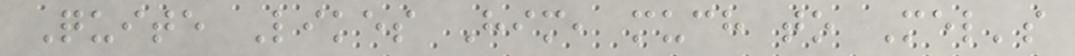Quite Likes Him, much to Mel's
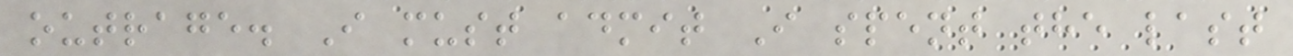outrage. I must admit I spent the last
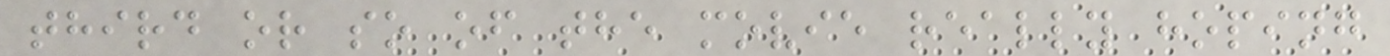third or so of the movie really hoping
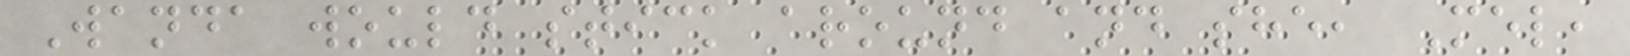Wanda would stick around and she, Mel,
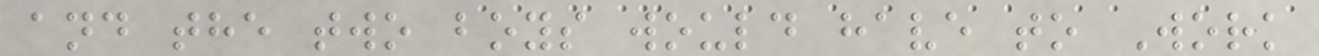and the two boys would have to Work
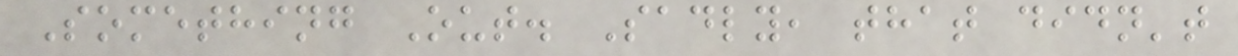Something Out. Sadly, that didn't
